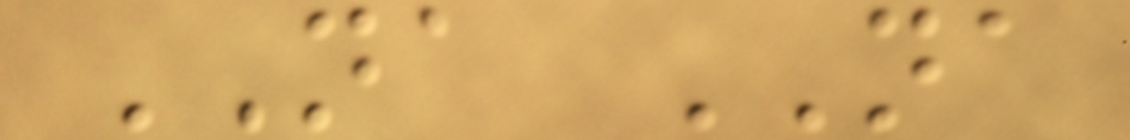NA NA
